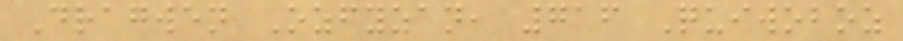Dragwen Ozfyzan, 716 Quiwoboz
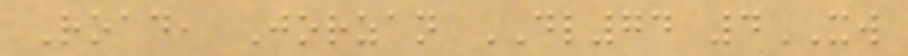Road, Jorzan DL74 4XW
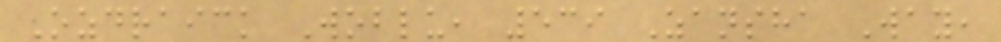Ozdraick Woblu, 539 Zansha Way,
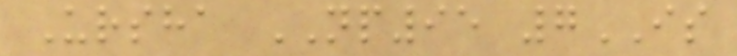Ursha NP95 7IS
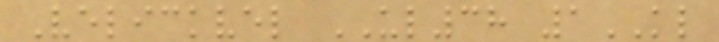Velickvel UL38 1KL
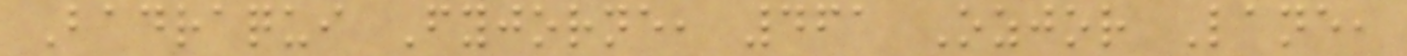Badraqui Fyjorne, 461 Ozjor Lane,
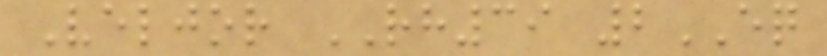Veljor RH39 2EQ
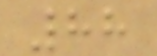88
